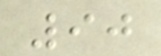90
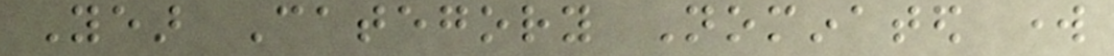Year Category Nominated work
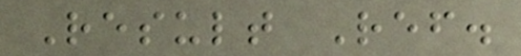Result Ref.
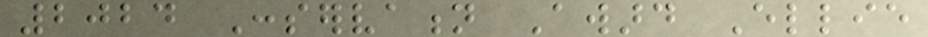2024 Conservation Award Ellie
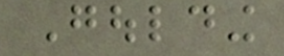Goulding
